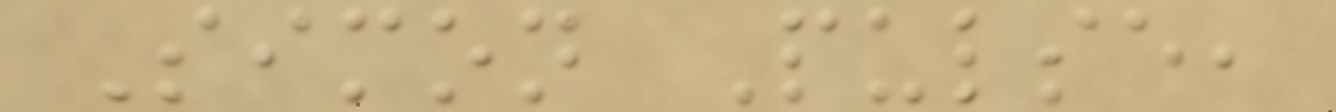Simon Pulse,
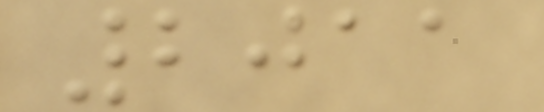2011
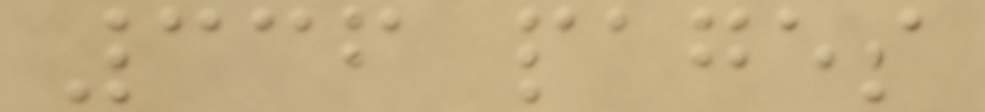336 pages
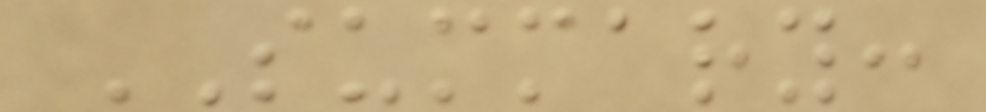SUMMARY:
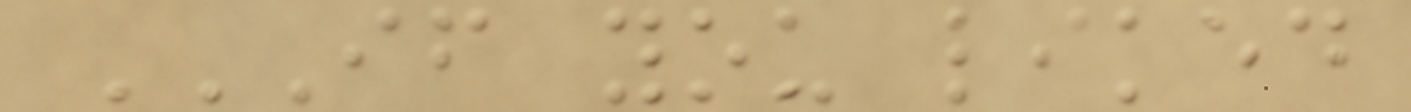IF YOU LIKED
